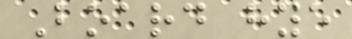Board hye
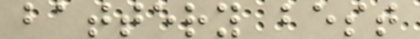battery best
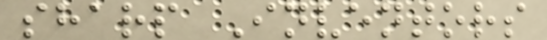sharp Inventors
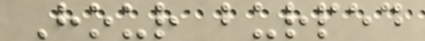Hour burped
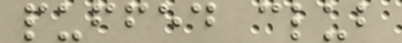puffed club
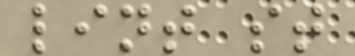lint st
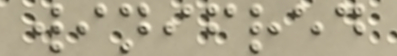winifred
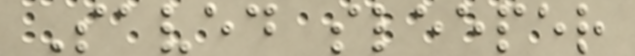Saved sleeper
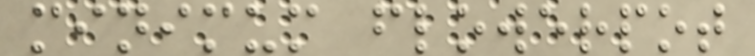minimum flowerpot
